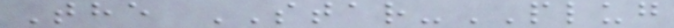The STAR-PLUG
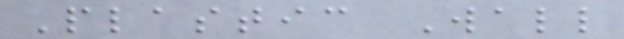Plastic Wall
